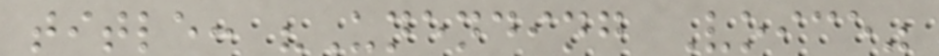title: "Unending Voice"
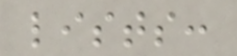lists:
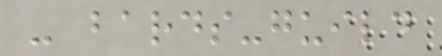- bards-guild
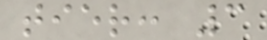tier: 3
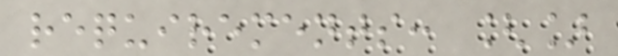requirements: []
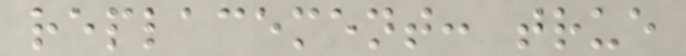replacement: true
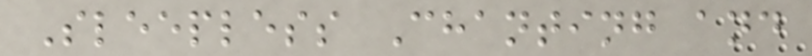Sleepless Chanting and
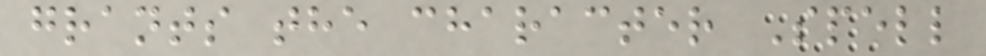grants the character Spell
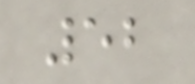52
